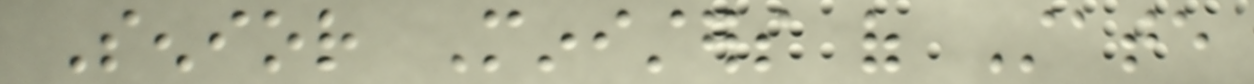Senior Ministers of State
